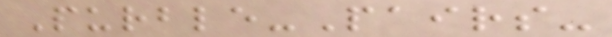Purble-Pairs-
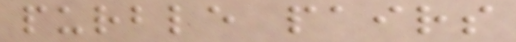purble pairs
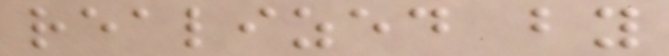realized by
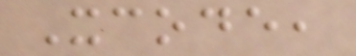Xcode,
